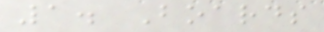1. Boards
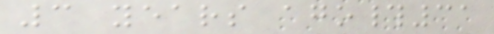3 years ago#31
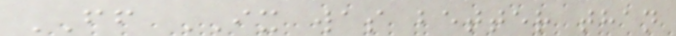FF IX was better than
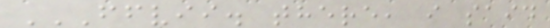FFVII. THERE, I SAID
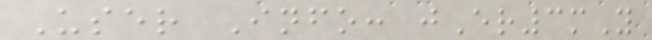User Info: jEr3mY
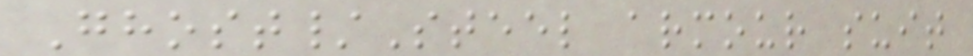Ghost/Steel armour suit
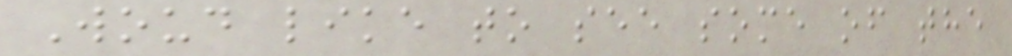Woud like to see some of the
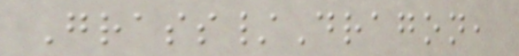Grass/Dragon,
